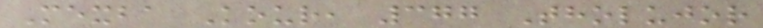Mexba Kour, 377 Tholujor
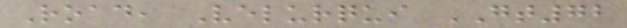Road, Velurqui GT72
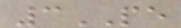3PE
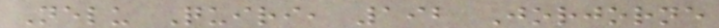Nelu Quiri, 192 Jorjorne
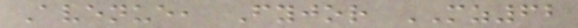Avenue, Fyjor MZ62
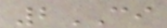2CI
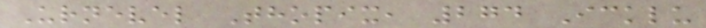Urnevel Thopix, 274 Icklu
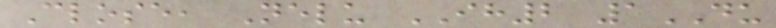Close, Nelu IH2 1DU
